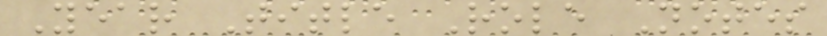Year Title Role Notes
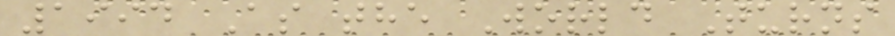1994 As the World Turns
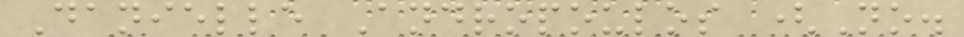Danielle Andropoulos (No.
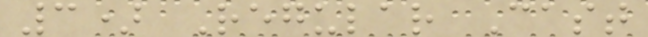3) Regular Cast
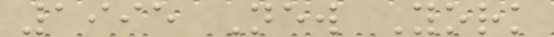1995 New York
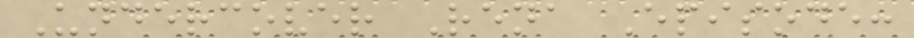Undercover Rena Episode:
